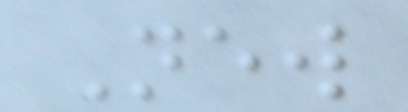New
